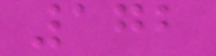172
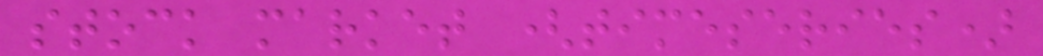stock market (timeseries)
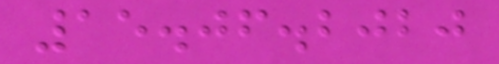15.06.2020
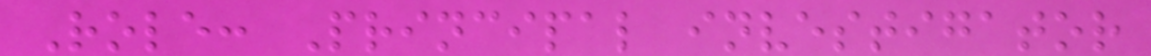Role: Principal investigator
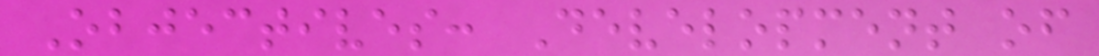Objectives: Development of
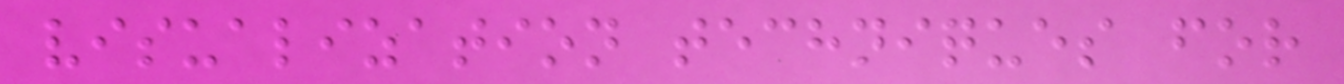visualization techniques for
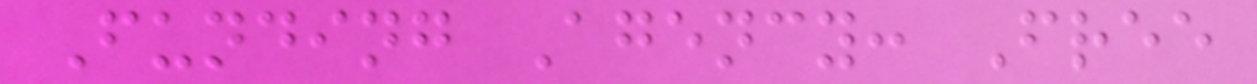Funding Agency: Free
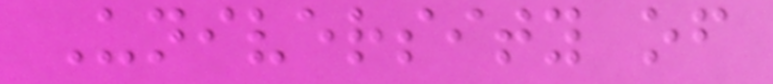University of
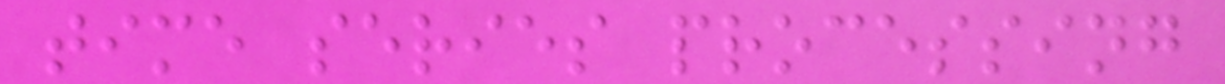time series processing
